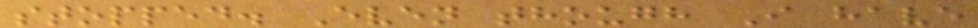stopped. Even though I have
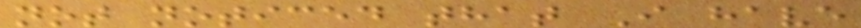not noticed that I have
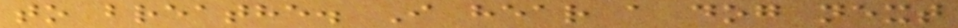to breathe. I hear a dog next
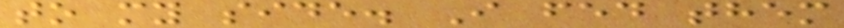to my side. I fed them
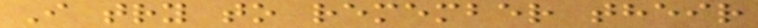I try to remember their
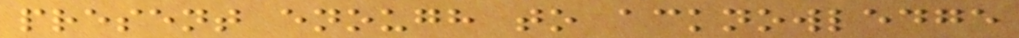present enough to acknowledge
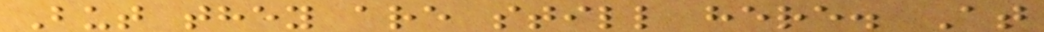But they are still here. At
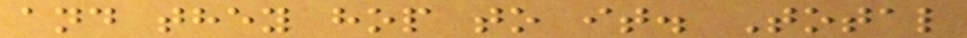and they hop to it. Total
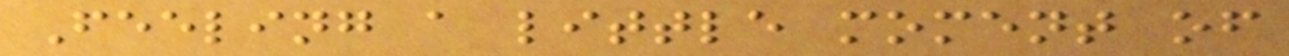Feeling a little moment of
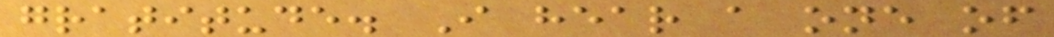gratitude. I hear a one of
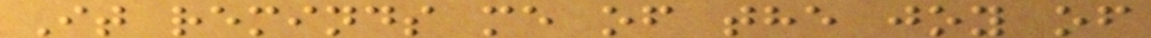It reminds me of the joy of
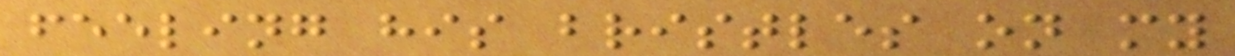feeling his bristles on my
